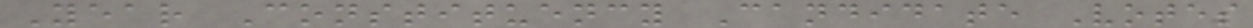Year Constituency Candidate Votes
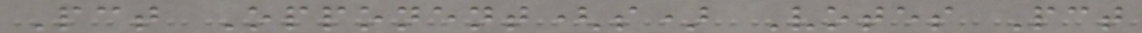Pct Opponent(s) Votes Pct
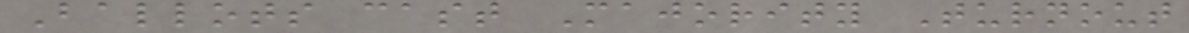Ballots cast Majority Turnout
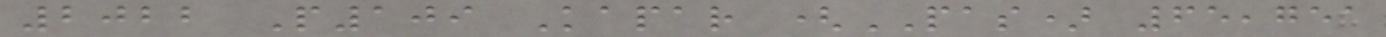2022 P109 Kapar (PAS) 65,751
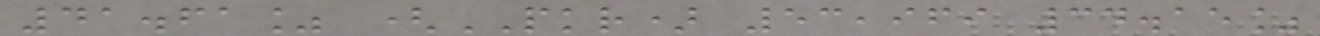41.61% (PKR) 53,969 34.15%
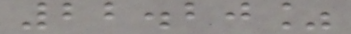22.20%
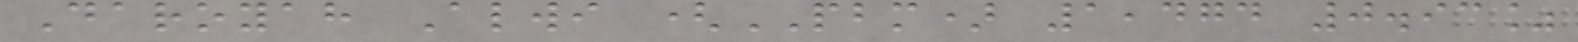Daroyah Alwi (PBM) 1,474 0.93%
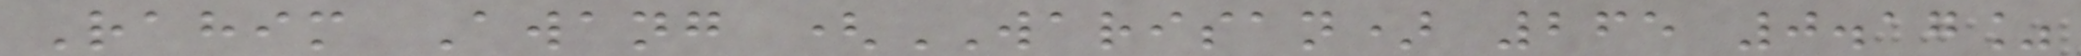Rahim Awang (WARISAN) 265 0.17%
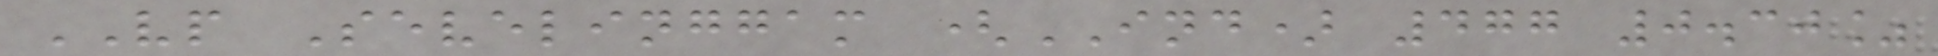VP Sevelinggam (IND) 477 0.30%
